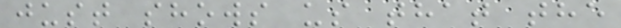just shows us that the
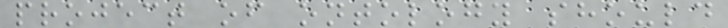project of ontology should
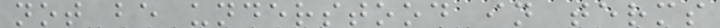not be understood in terms
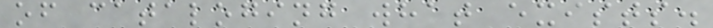of cataloging what exists.
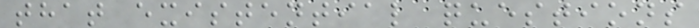that existential questions
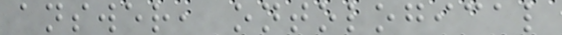answer, ontological
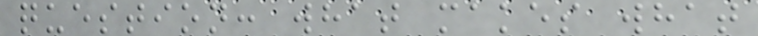question: what makes what
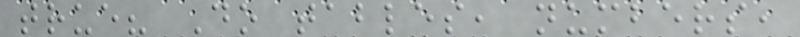true? Do tables, numbers,
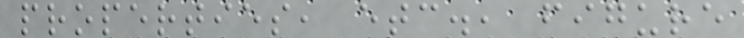properties, etc., figure
